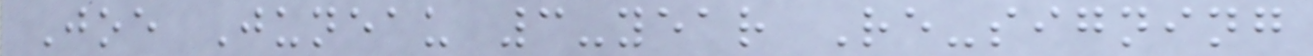Joe Juneau 3-year Re-signing
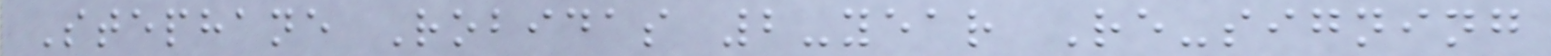Stephane Robidas 2-year Re-signing
